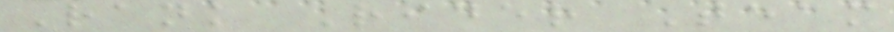Rank Rider Team
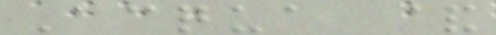Acqua &
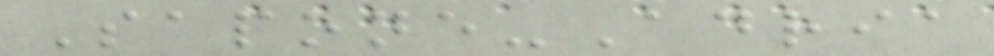Sapone-Adria
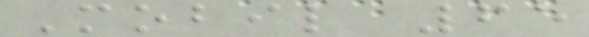Mobil 65
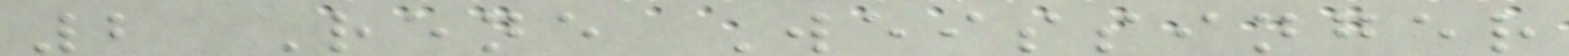2 Rene Weissinger
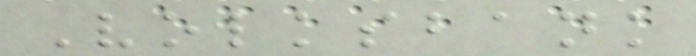Volksbank
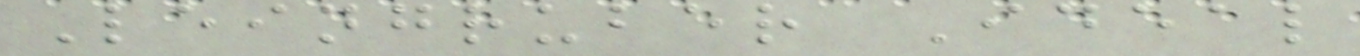Leingruber Ideal
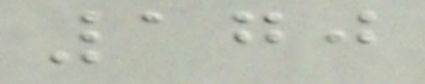170
